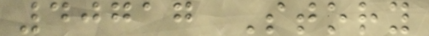40717 Story
